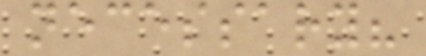necessary?
